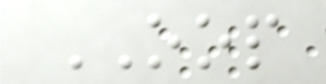OOP
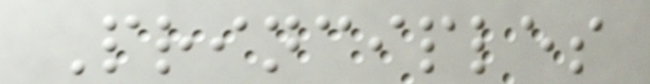Principles
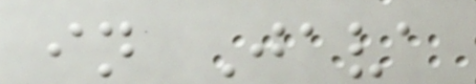in Java
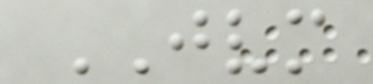JVM
